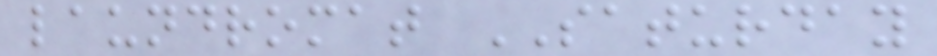laundromat SATURDAY
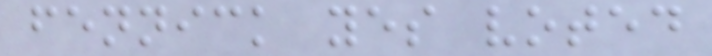fennick yes voted
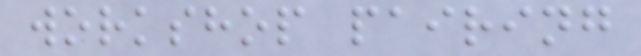workshop pairing
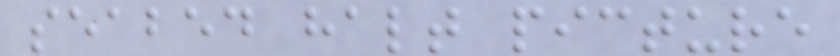seabed halt picture
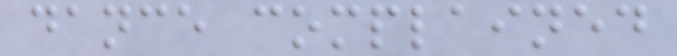dance complained
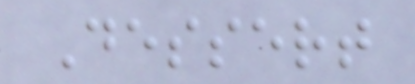Dessert
